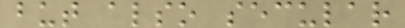but also secular
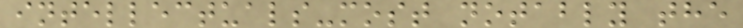intellectuals-most notably the
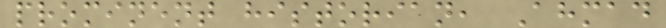prominent historian, Ahmad
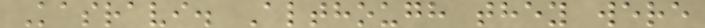Kasravi. Although they were
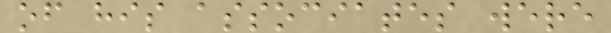of his associates were
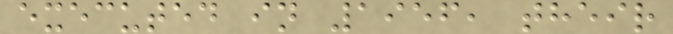executed in 1956, their
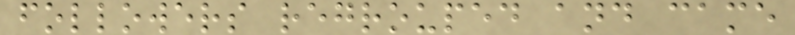followers regrouped and came
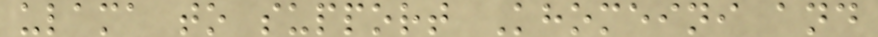ulama to support Khomeini and
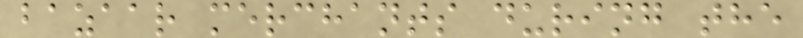bazaar merchants during the
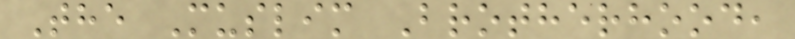The Muslim Brotherhood,
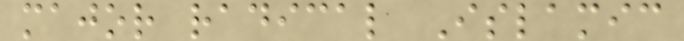major radical Islamic
